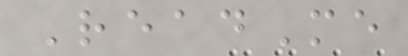ReadMe
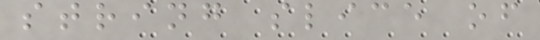string slice of
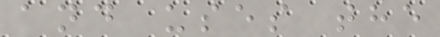and uses the
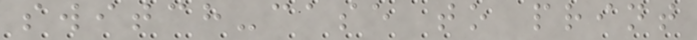switch-case to print
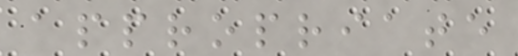appropriate
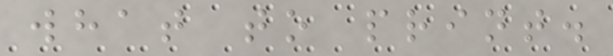what to print.
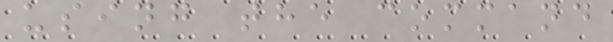using the command
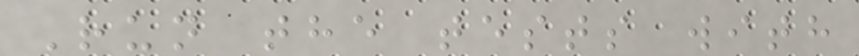Run the tests with
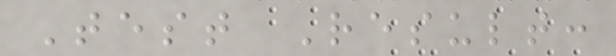Test Result:
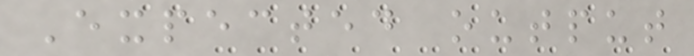Expected output
